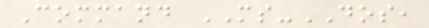Command MS-DOS,
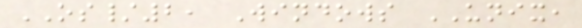OS/2, Windows UNIX,
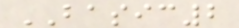BASIC2
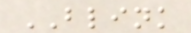BLINK
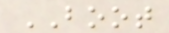BOOT
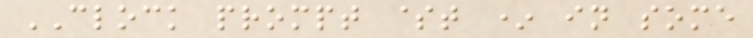CLOCK prompt $t * in some
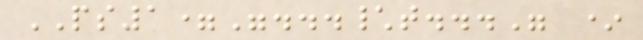PS1="...\t..." *
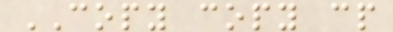COPY copy cp
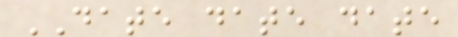DATE date date
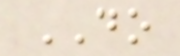DO
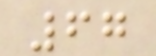67
